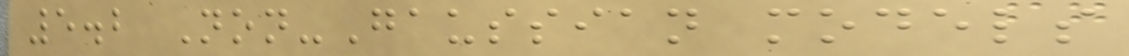5.2 Non-Gaussian models
